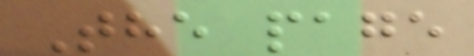The page
